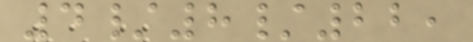4/8/22,
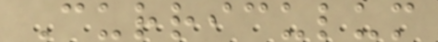Curriculum
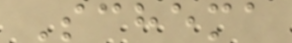Schema
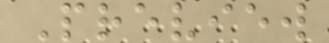Preview
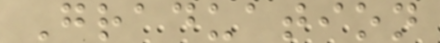Graduation
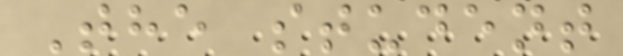The student
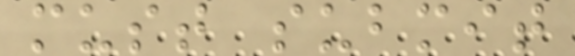must submit
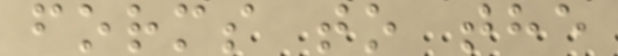forms to the
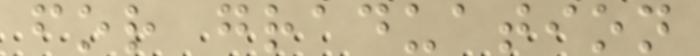for graduation
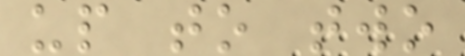up to two
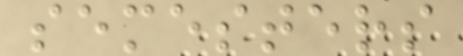semesters
